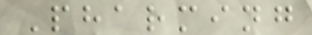Pharming
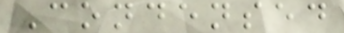Condensed
